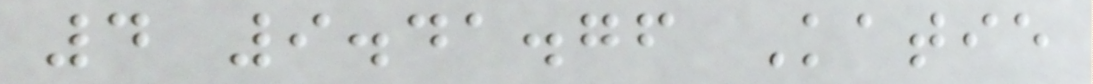4 9.41.76 Katie
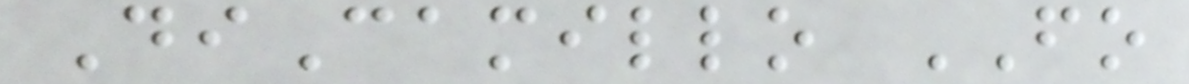DiCamillo FO
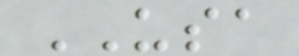USA
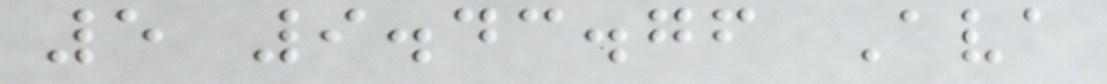5 9.43.76 Ava
